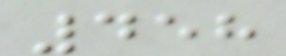458
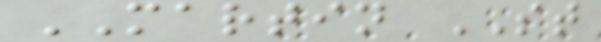MARTIN ST
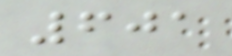601
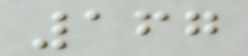167
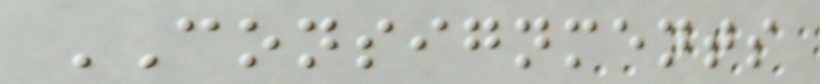CONSIGNMENTS
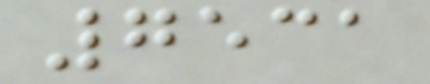7531
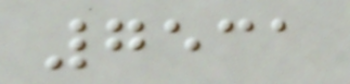7531
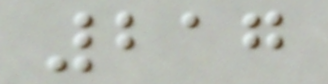217
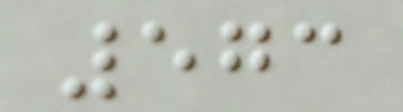573
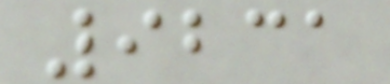9231
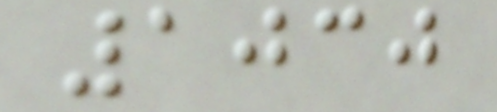1030
